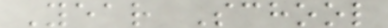Year School
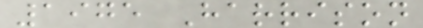1975 Harrison
